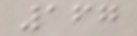167
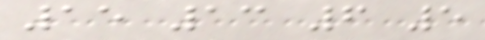15 13 6 5
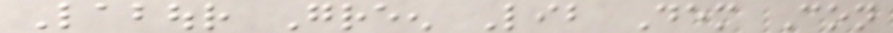Labour Green Lib Dem Con
